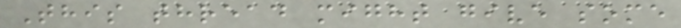This thread might give some
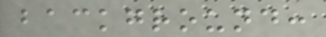background:
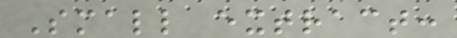Small extract:
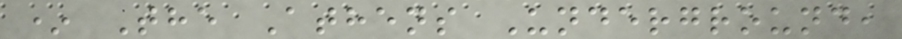* The Athens Underground,
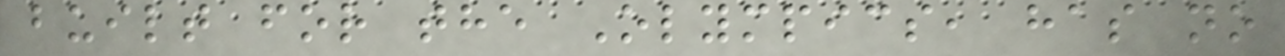built for the Olympics, has no
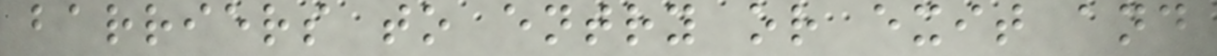barriers to entry or exit and
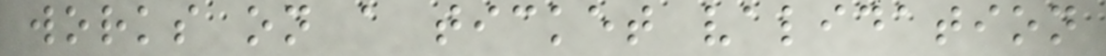works on a ticket validation
